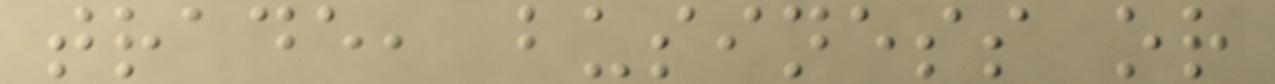trade, business or
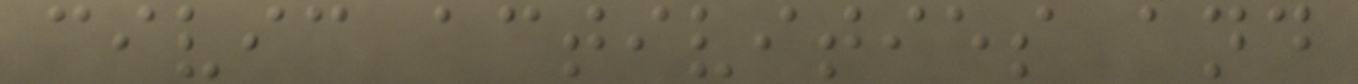civic activities and
